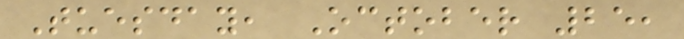Tuesday, October 25,
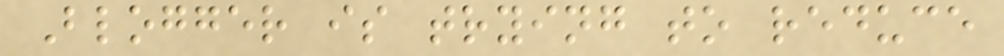Blogger is trying to reduce
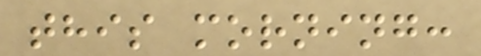this morning:
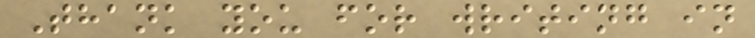Thank you for writing in
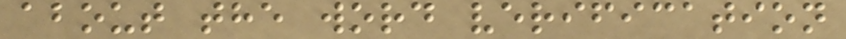about the word verification
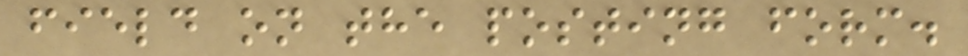field on the posting form.
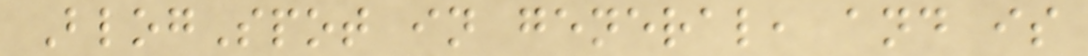BlogSpot in general, and is
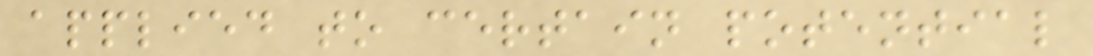applied to certain potential
